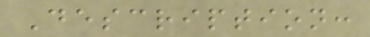Description:
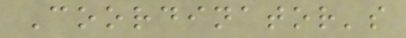Coordinator's
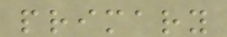primary
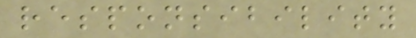responsibility
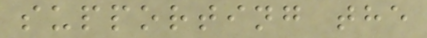supporting the
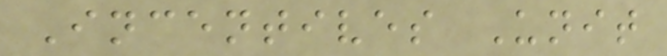Incentives Unit
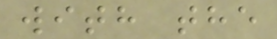with the
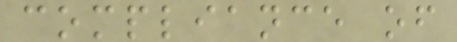compliance of
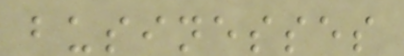businesses
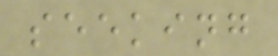seeking
